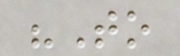"To
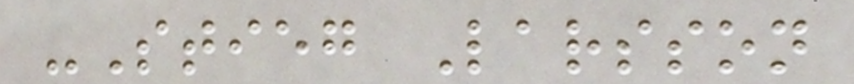-Stieg Larsson
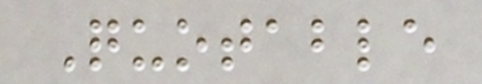Quotable
